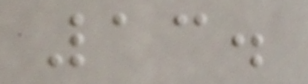13.
